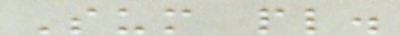Sum pl.
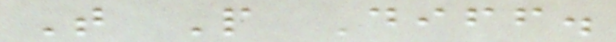T P Diff.
